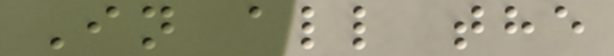In all the
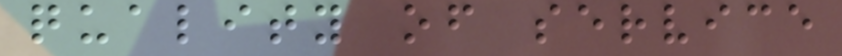quality of service
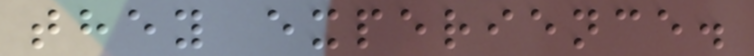they experience.
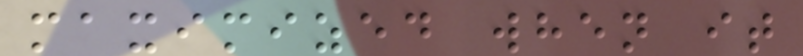maximized when it
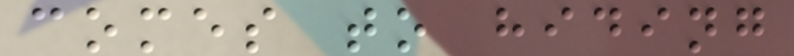comes to hiding
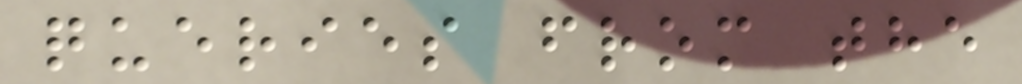queries from the
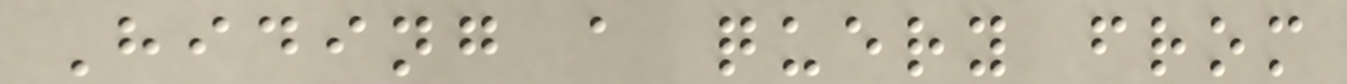Hiding a query from
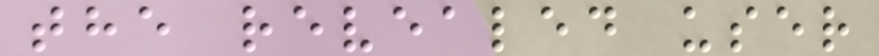the revealed user
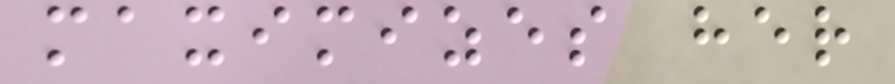maximizes her
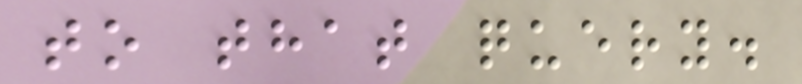to that query.
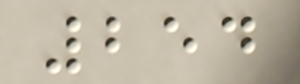254
